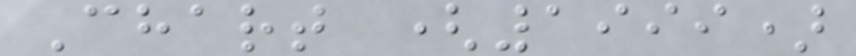Chart (1999)
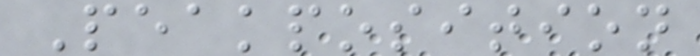Peakposition
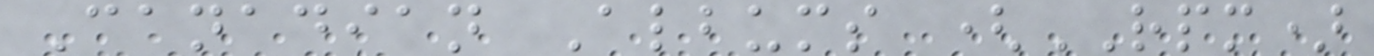Canadian Albums (RPM)
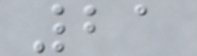21
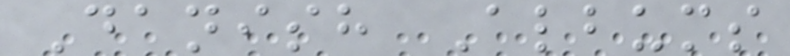Danish Albums
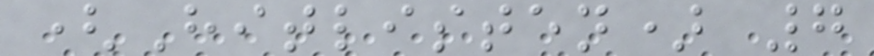(Hitlisten) 7
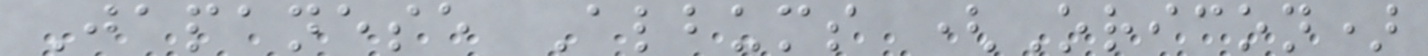Japanese Albums (Oricon)
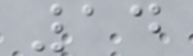14
